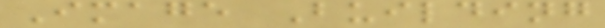Image Building
